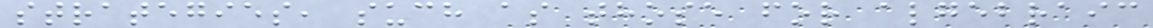strategies, such as those for algebraic
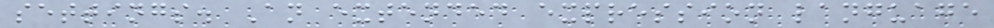settings. An extended expression language
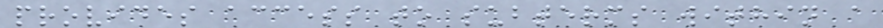provides access to subterms within a
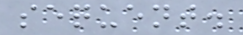sequent.
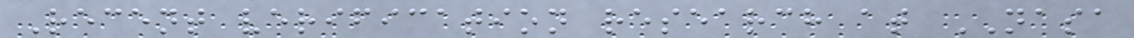Recent verification research at NASA
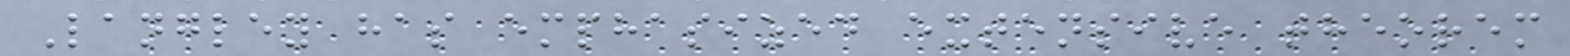Langley has emphasized extensive theorem
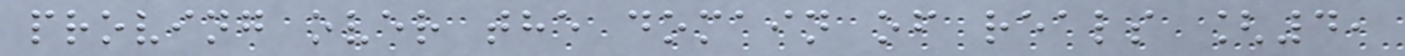proving over the domain of reals [4,
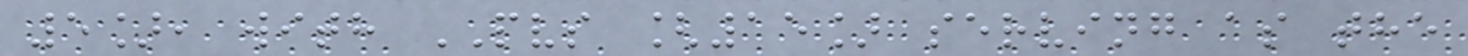5], with PVS [15] serving as the
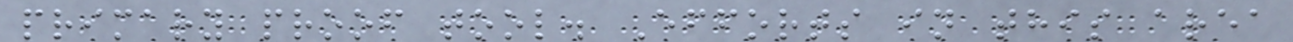primary proof tool. Efforts in this area
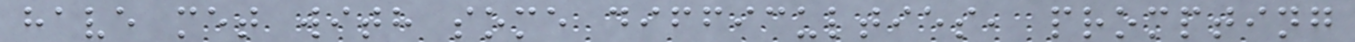have met with some difficulties, prompting
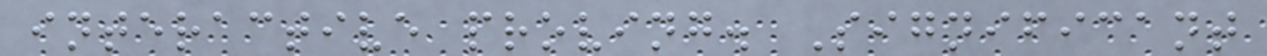interactive proving. Significant
